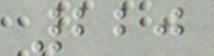220
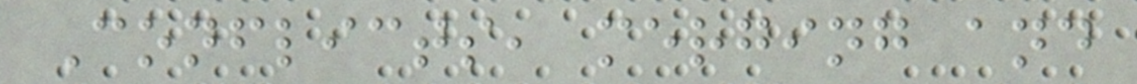Conflicts, merging and
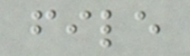file
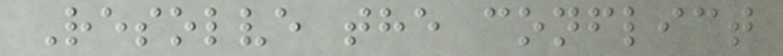Resolve the conflict
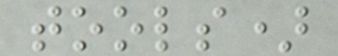tools)
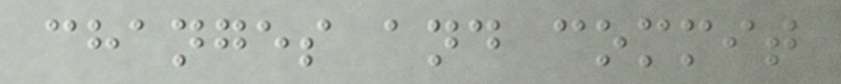changes and commit
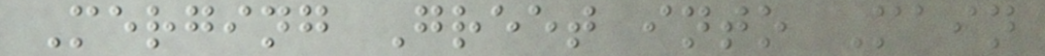Merging Greet into Main
